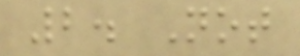2. Not
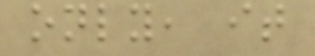only, it
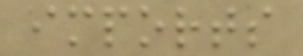imports
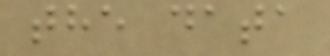the data
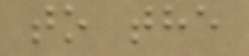to the
